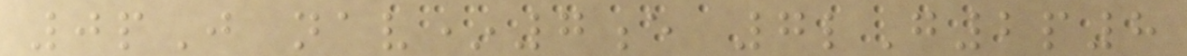0pJ nav*7e 7lG2p8
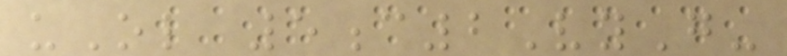uOl 5c2VyG-
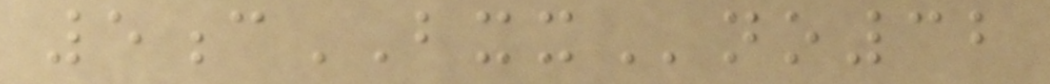5cBXXno32
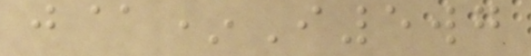j@*I5wg
